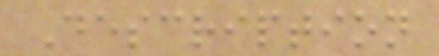Description
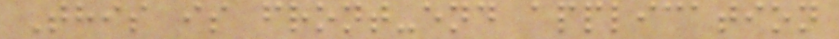This is front-end application
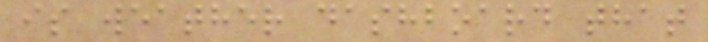is weather dashboard that
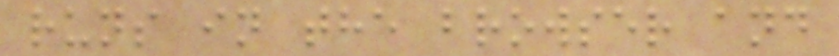runs in the browser and
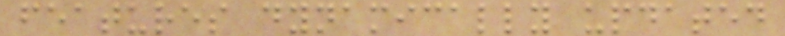features dynamically updated
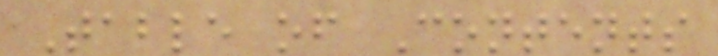Table of Contents
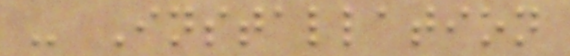- Installation
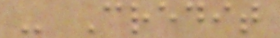- Credit
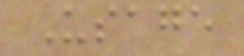Usage
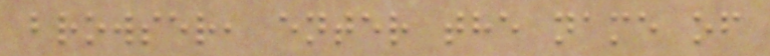browser, enter the name of
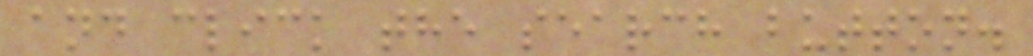and click the search button.
